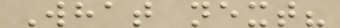What next?
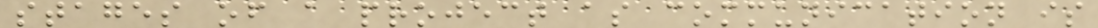stages of a project as communication is
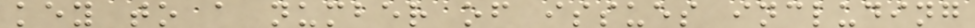key to a number of issues including
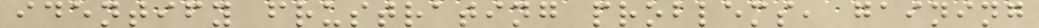identify frustrating problems, gaining
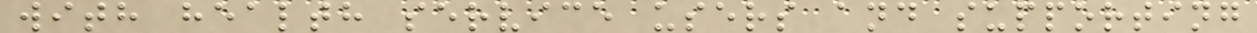with health service users and supporting
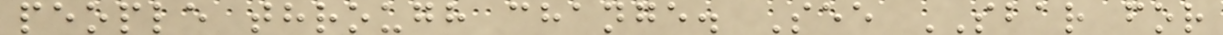people through change. See SBAR for
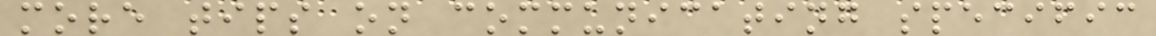more tips on communicating specific
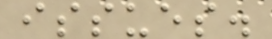issues.
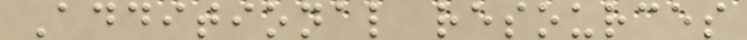Additional resources
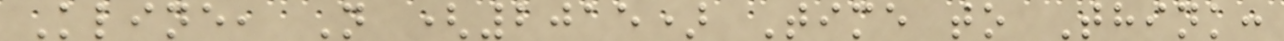Kline, N (2015) Time to Think:
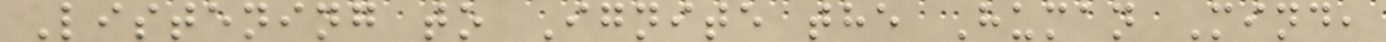Listening to Ignite the Human Mind,
